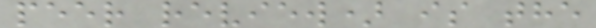peer review) is the
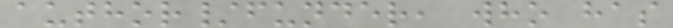author/funder, who has
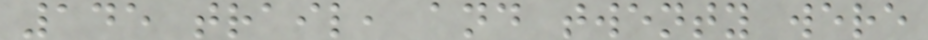145 trail, and twenty were
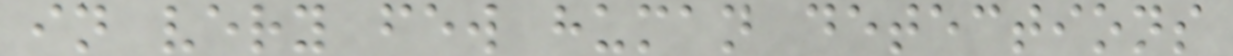in very few human detections
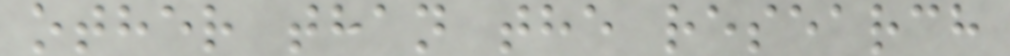other than the research
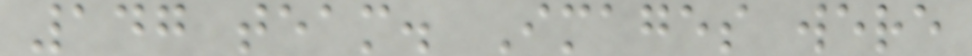147 team. Images were
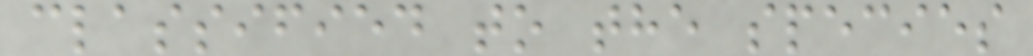classified to the species
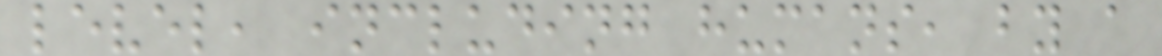level, including humans, by a
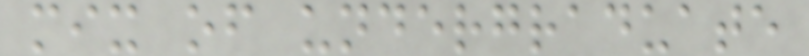mix of undergraduate
